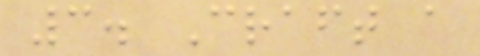3. Craft a
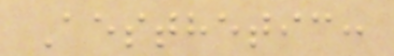Aesthetic:
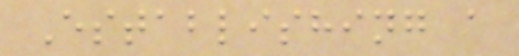Establishing a
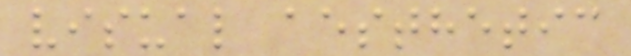visual aesthetic
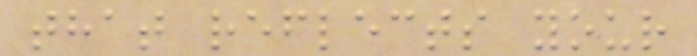that reflects your
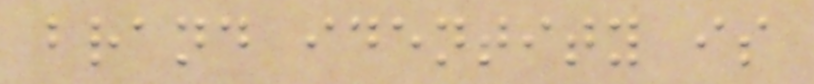brand identity is
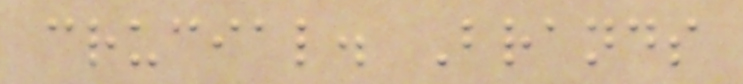crucial. Brands
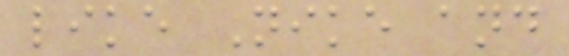like Nike and
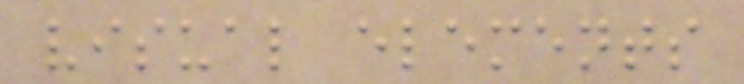visual elements
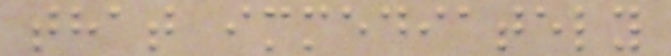that immediately
